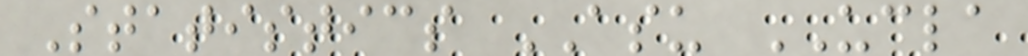Statistics ASU UCLA
